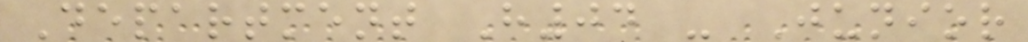Department H04 - Junior
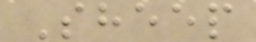Sheep
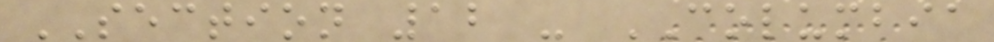SECTION 12 - COLUMBIA
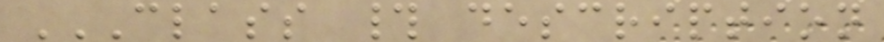CLASS # DESCRIPTION
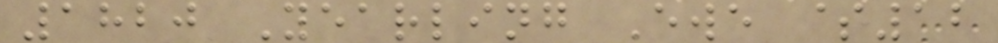1820 Yearling Ewe $12
